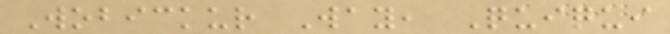Wobickur Way, Quiqui
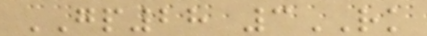GP28 3RK
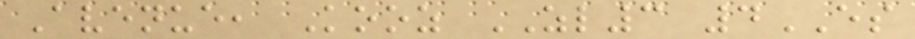Avenue, Kooz ZL3 4ES
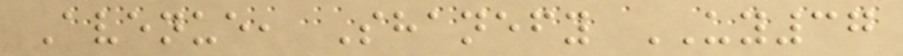Avenue, Shanefy UY37
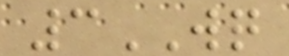3WQ
